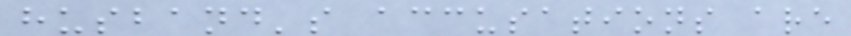husband's accusations are
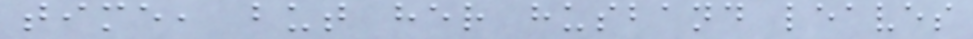time, but her husband leaves
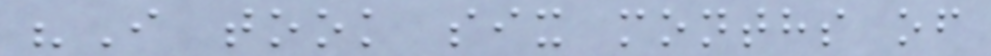"I took six months of
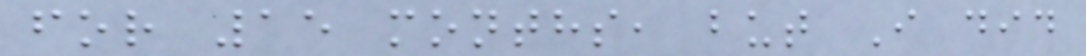for 15 months, but I did
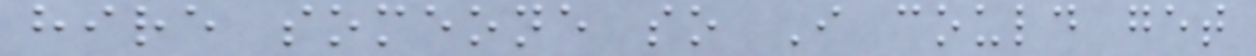hire someone so I could get
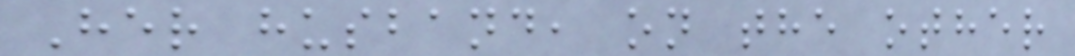Her husband, on the other
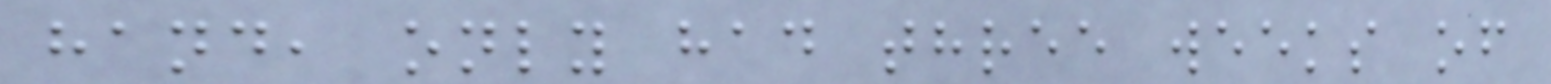hand, only had three weeks of
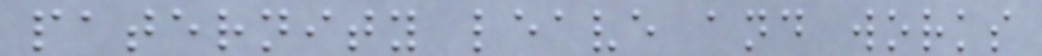paternity leave and works
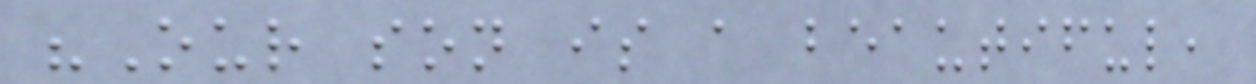"Our son is a beautiful,
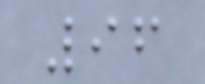96
